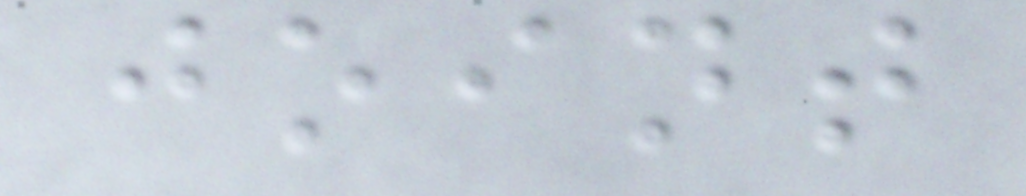joint
